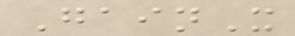GainX
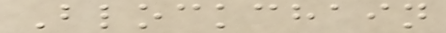Blockchain
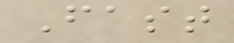Fast
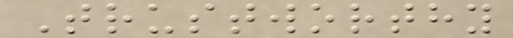Trustworthy
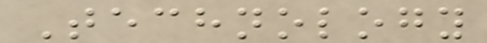Technology
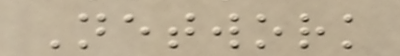Network
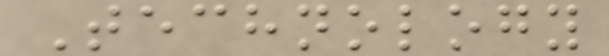Technology
